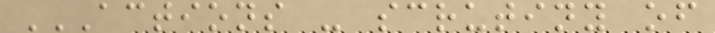ACTIONS - SCRUTINY OF
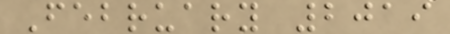February 2019
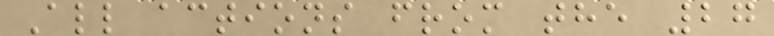All actions from the 27
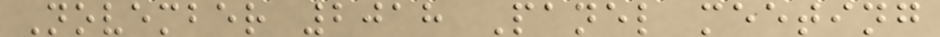November 2018 Panel meeting
